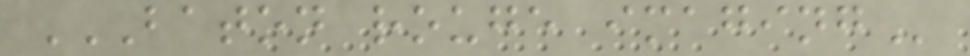BATON ROUGE IMAGING
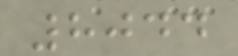8044
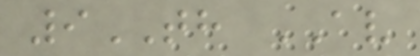9TH AV
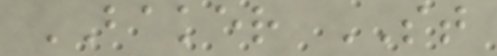BAKER ST
